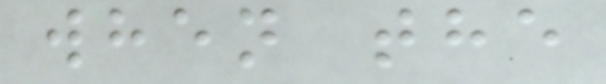when the
